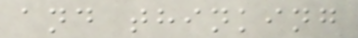and thinking
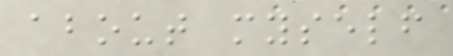about myself
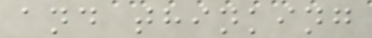and thinking
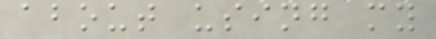about using my
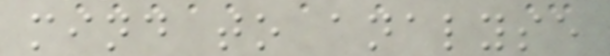mind to analyse
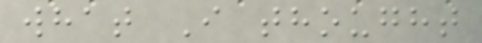what I thought
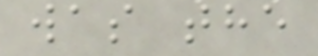was the
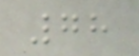78
